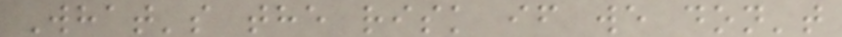What's the risk if we don't
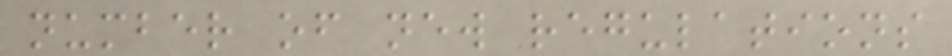number of new regulations
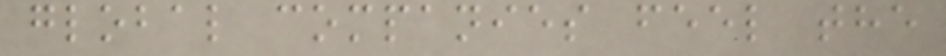global companies feel the
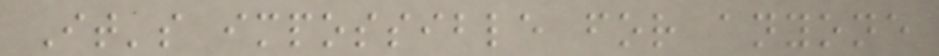It's impossible for anyone
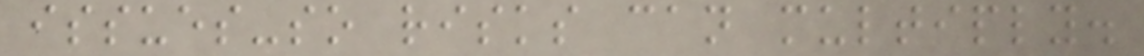issues-so risks can multiply.
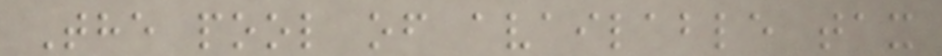The pool of available tax
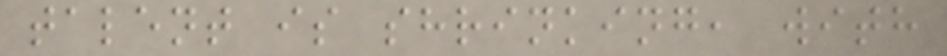talent is shrinking, with
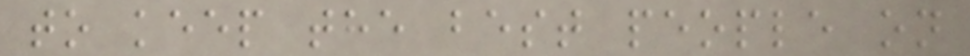to keep the best people on
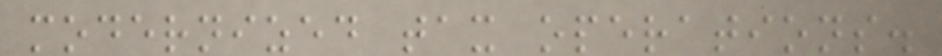modernized tax operations.
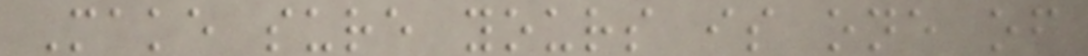Make sure yours is one of
